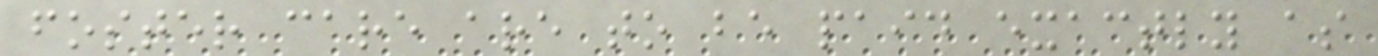foster care are to be paid exactly as
